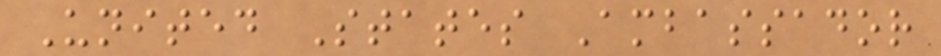United States Ambassador
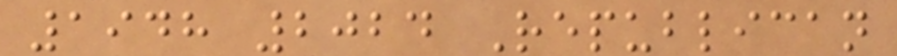1948 2024 Republican
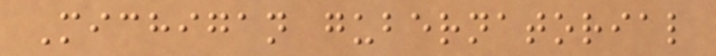Michigan gubernatorial
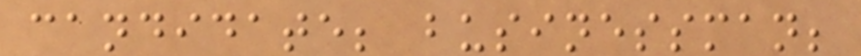candidate; businessman;
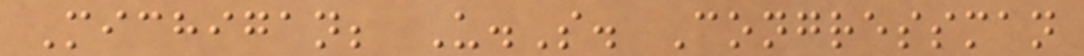Michigan; U.S. Congressman
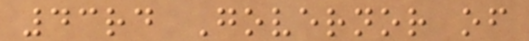43rd Governor of
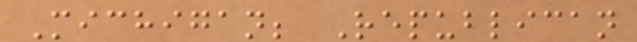Michigan; Republican
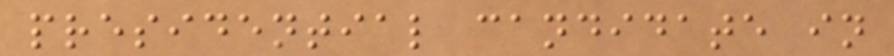presidential candidate in
